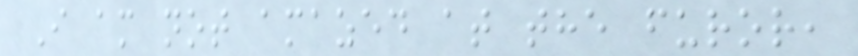I am not amazed at the furor,
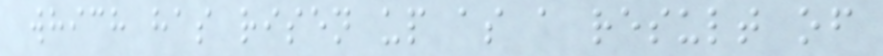which has risen up as a result of
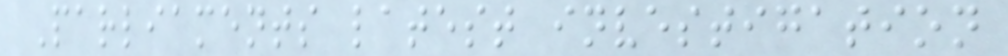Parliaments latest investigation
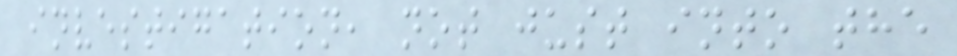investigation, not just into the
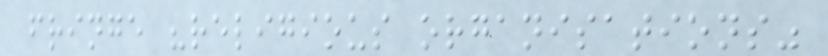fringe "religious organisations"
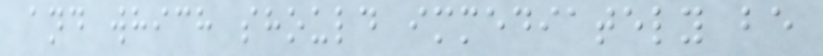and which should immediately be
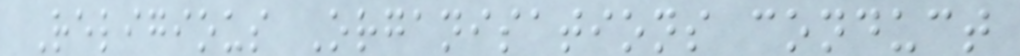Religious Organisations conduct
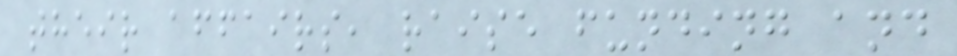their affairs, raise funding and
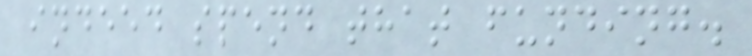indeed spend that funding.
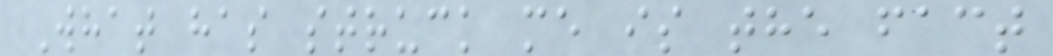What has struck me is the fact
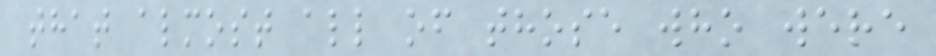that almost all of those who were
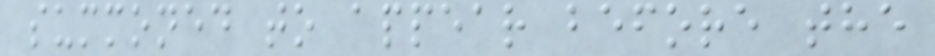summoned to appear before the
